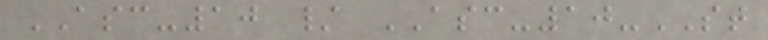ASC-10 / ASC-10-ST
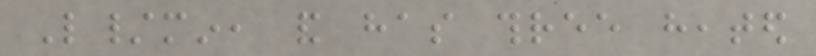L/min, and has three heated
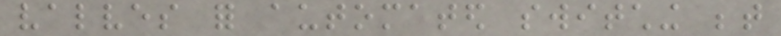valves for automated switching between
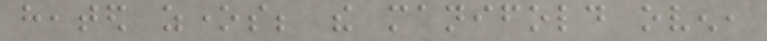heated zones; the manifold oven,
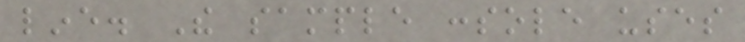line. The sample console uses
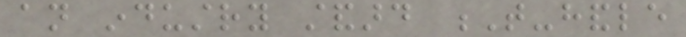an industry standard T-handle
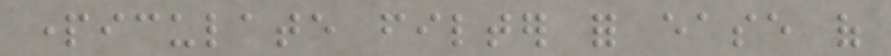particulate filter for ease of
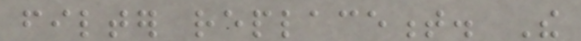filter replacement. The
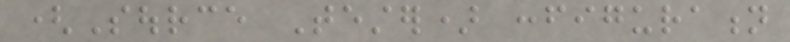(Source Tester) configuration
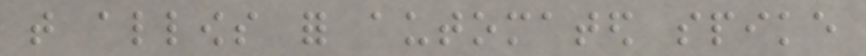that allows for automated spike
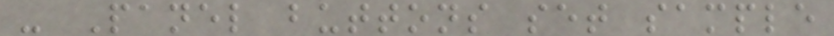- Panel buttons set sample
